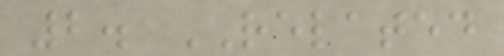2. RELATED
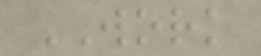WORK
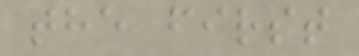the first
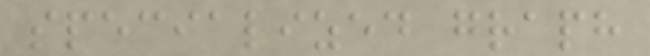specialized graph
